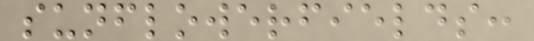sunflowerfields:
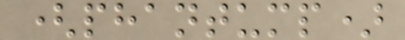(phantump)
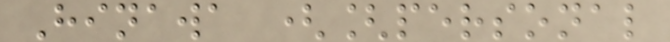Hinawa ([personal
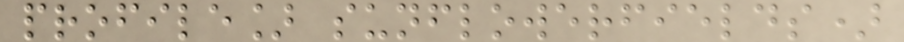profile] sunflowerfields)
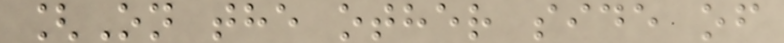[On the other side of
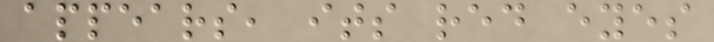appears, its red eyes
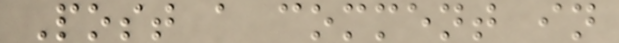Post a comment in
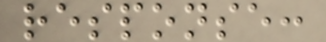response:
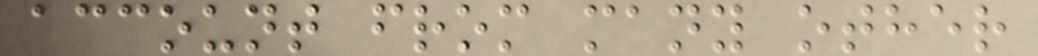account from many other
